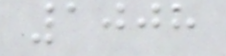1008
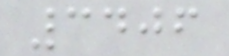3406
